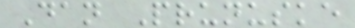Dan Prunuske
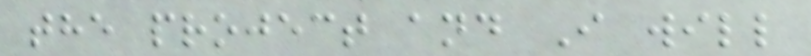the project and I will
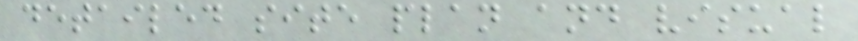detailed site plan and visual
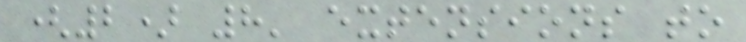(2) 8' extensions to
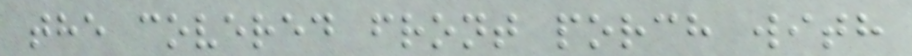the covered front porch with
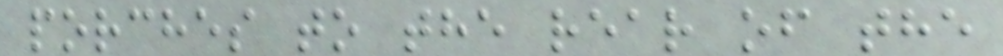porches to the rear of the
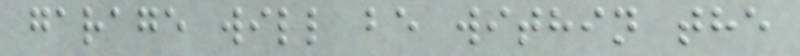garage will be within the
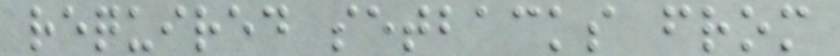required setbacks from
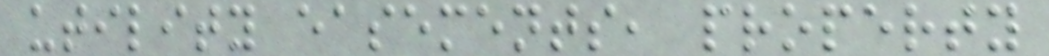utility easements, property
